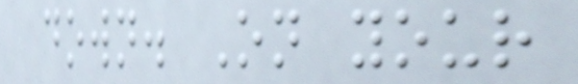down. On your
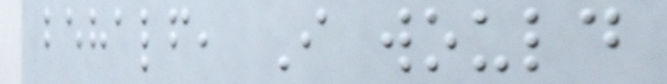behalf, I would
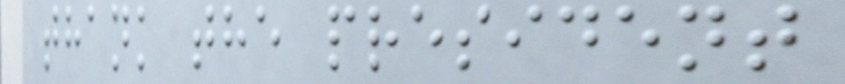thank the president
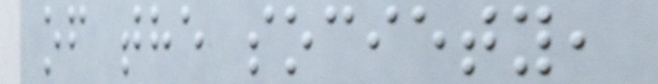of the society,
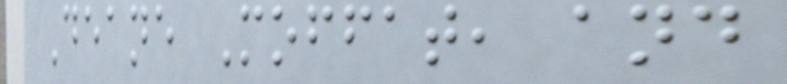Deane Moffat, and
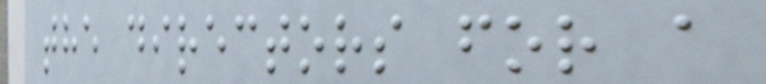the directors for a
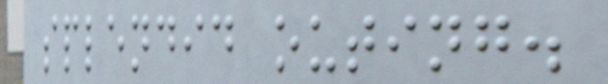splendid outing.
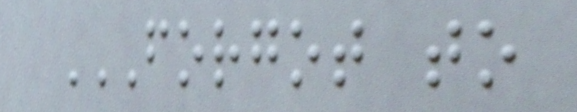FORGOT TO
